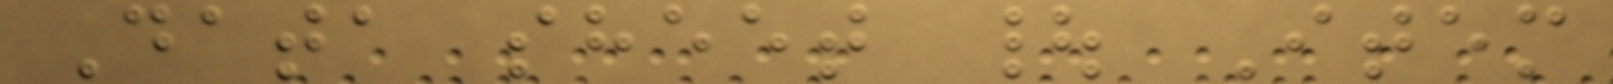Data sheet | Item
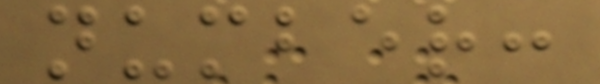number:
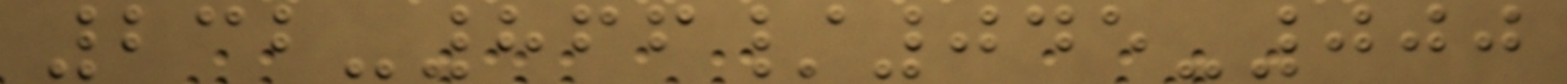232-866/045-000
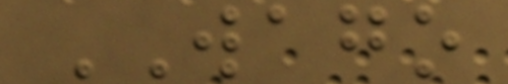WAGO
